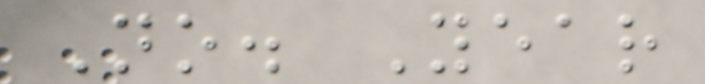No. Year
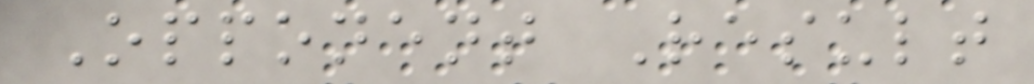Opponent Result
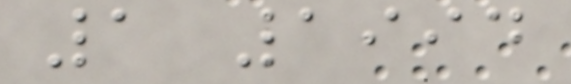1 1994
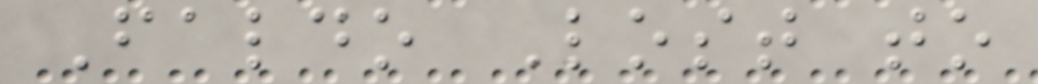Faldo Lost to
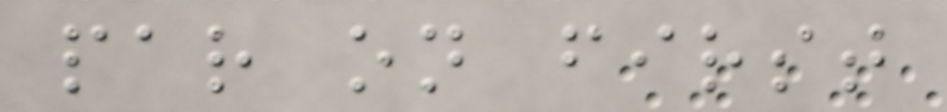par on first
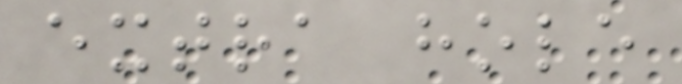extra hole
